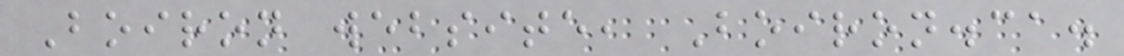Boiron website, Boiron.ca.
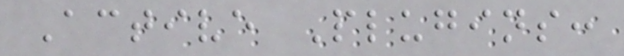Active Plugins:
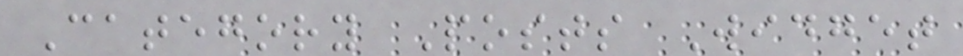Category Posts Widget
